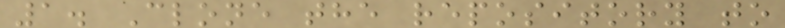1. Clone the repository to
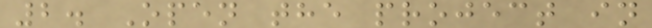2. Open the project in
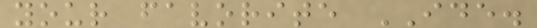your favorite IDE.
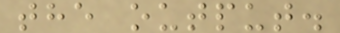the output.
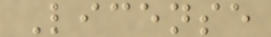License
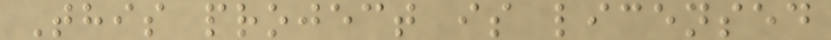This project is licensed
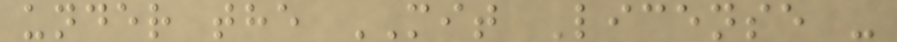under the MIT License -
